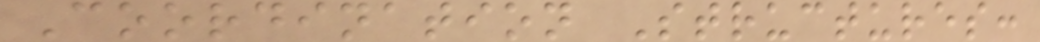Coordination Structures:
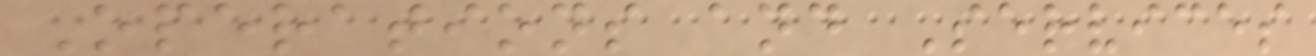Operations and Services
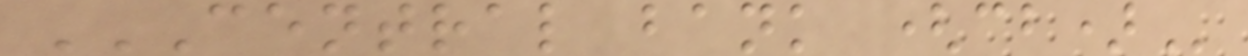CENTRAL BANK (CB)
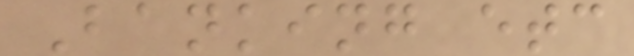Banking etc
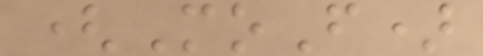(MoF)
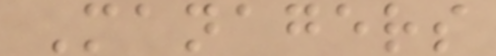Managers
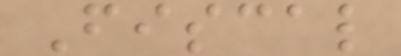Fiscal
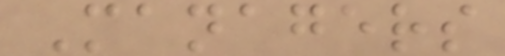Managers
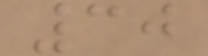30
